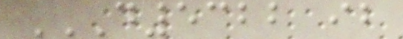D5322 IB
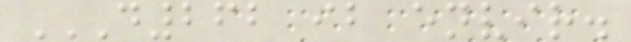D262 IB ENVIR.
